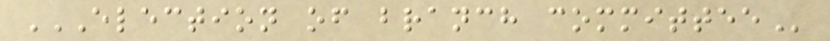ELECTION OF BRANCH COMMITTEE
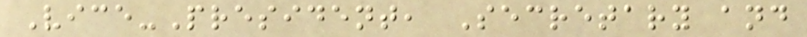Vice-President, Secretary and
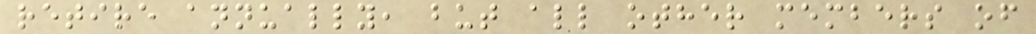retire annually, but all other members of
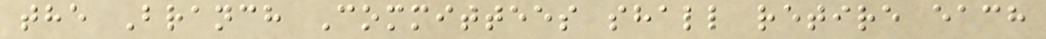the Branch Committees shall retire each
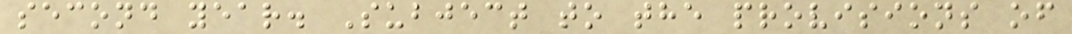second year. Subject to the provisions of
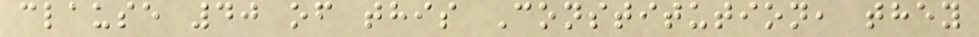clause 40 of this Constitution, they
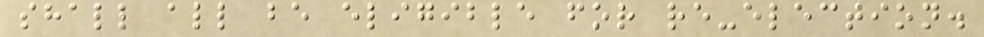shall all be eligible for re-election.
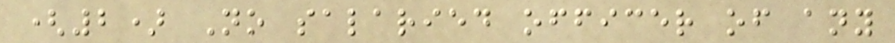(2) No salaried officer of any
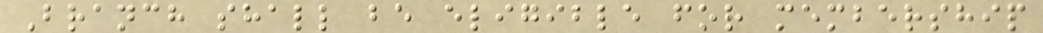Branch shall be eligible for membership
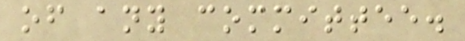of any committee.
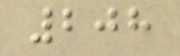208
